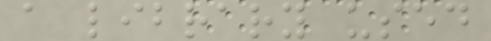a library used
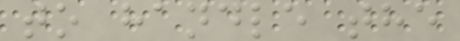to handle the
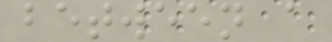between a
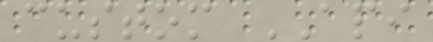custom API
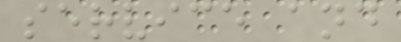service and
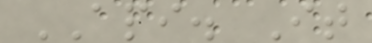API. It
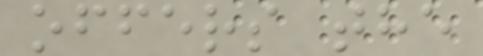offers the
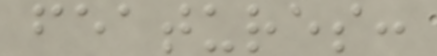features:
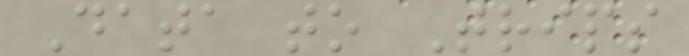Data to Trips
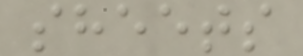sheets
